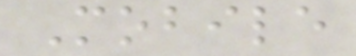Mobile
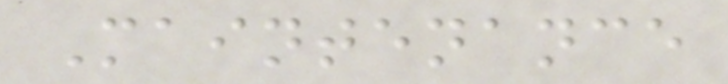Maintenance
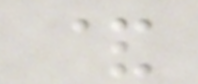&
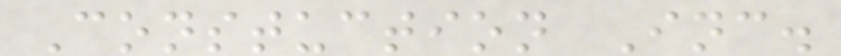Constuction Inc.
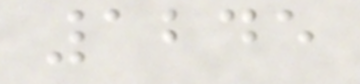1245
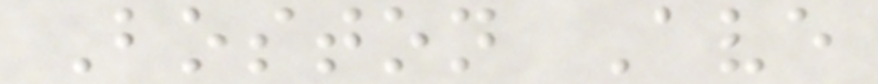Boston Ave
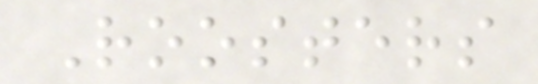Roosters
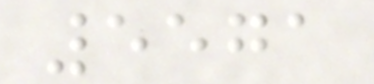5571
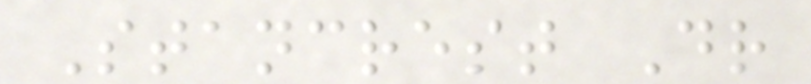Stancrest Dr
